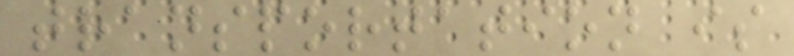transportation is
